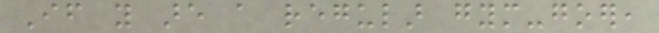If you are a regular gym-goer,
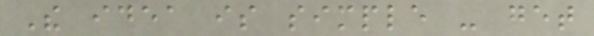The idea is simple - get
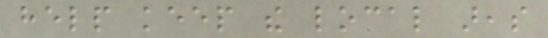help keep the local areas
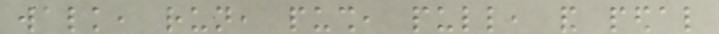walk, run, push, pull, and pedal
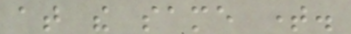at the same time.
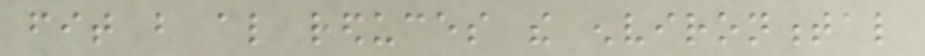fit but also reduces the environmental
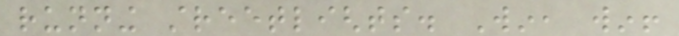running streetlights. Win, win!
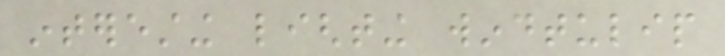interesting lighting windtulip
